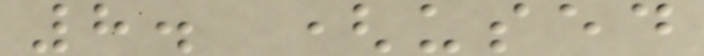8. (used
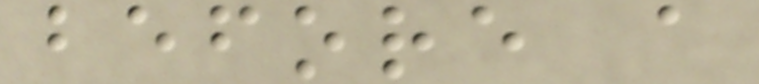before a
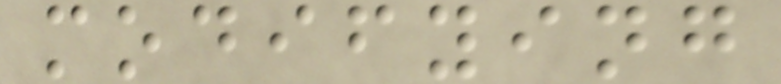modifying
